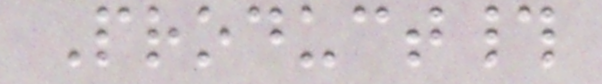Product#
